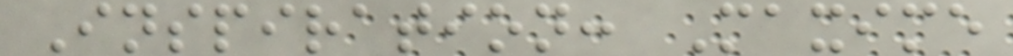Inspiration: Maxime
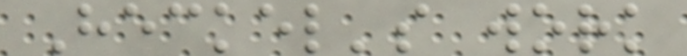Heckel's work
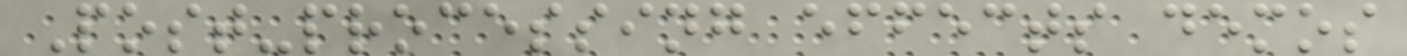Post-processing effects demos
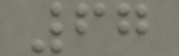67
